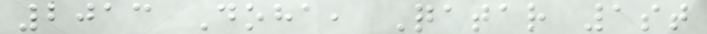2013 Doha, Qatar 1st
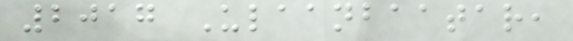2017 Ulaanbaatar,
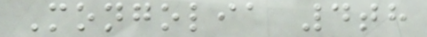Mongolia 4th
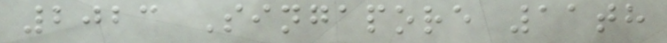2023 Singapore 11th
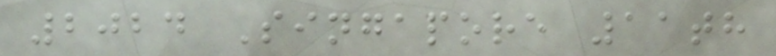2024 Singapore 11th
